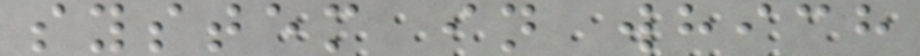system in which
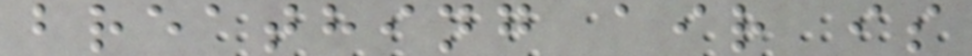breathing air is
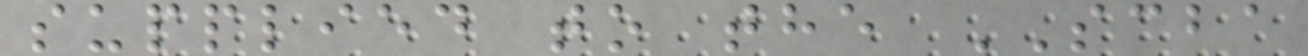supplied to the SCBA
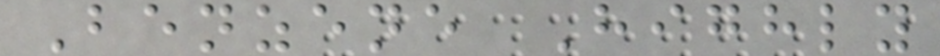Benzene Highly
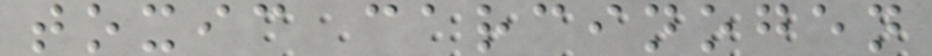toxic carcinogen
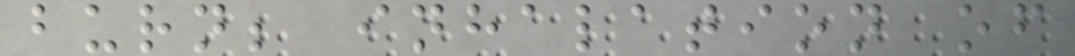burn; inhalation of
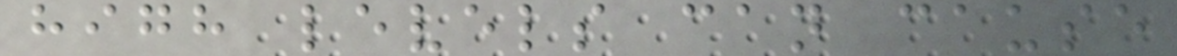high levels can cause
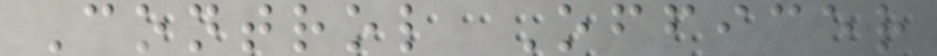Control Officer
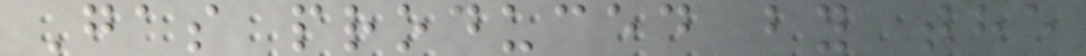Gas produced by the
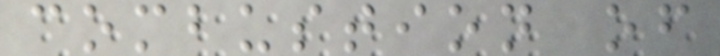combustion of
